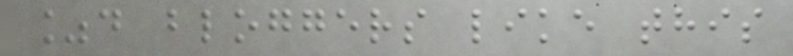%d bloggers like this
